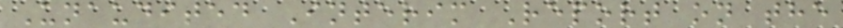Unaudited Interim Report on the
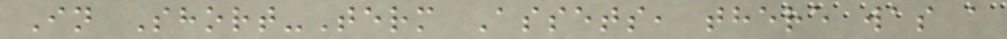In Short-Term Assets, there was a
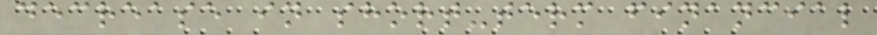decrease in short-term financial
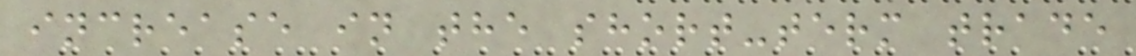increase in the short-term trade
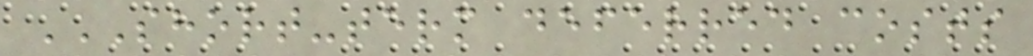SHORT-TERM DEFERRED COSTS
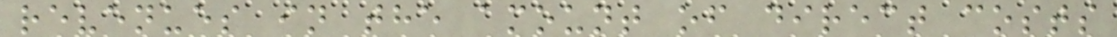revenues in the amount of direct costs
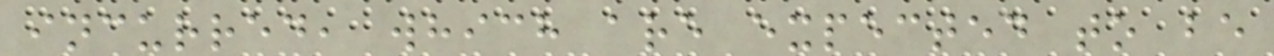incurred, which are expected to be
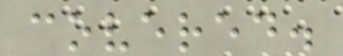covered.
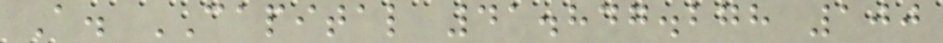A. CAPITAL 41.847.278 100
